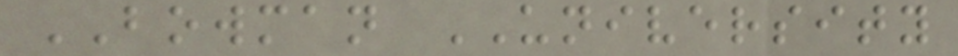BOWMAN UNIVERSITY
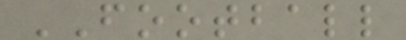FOOTBALL
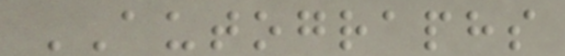AUTOGRAPHS
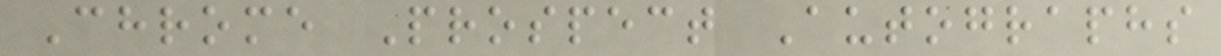Chrome Prospect Autographs
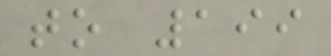to 199
